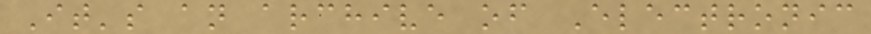It's an archive of Electronic
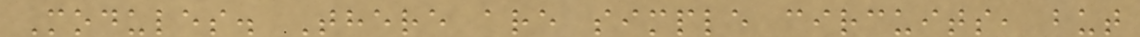Modules. There are simple circuits, but
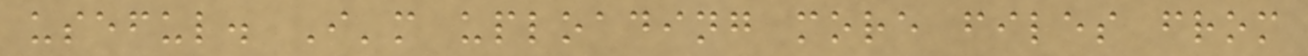useful. I'm uploading more files from
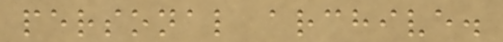personal archive.
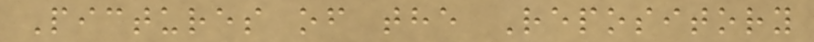Pictures of the Repository
